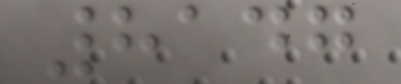8147
